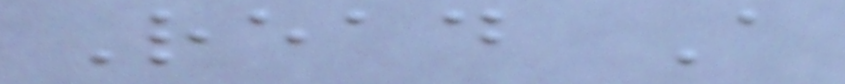Read A
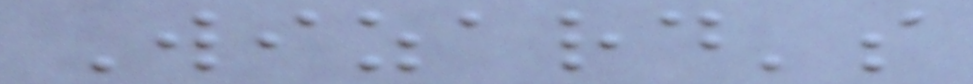Wizard's
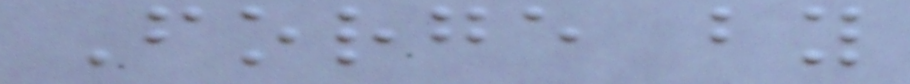Forge by
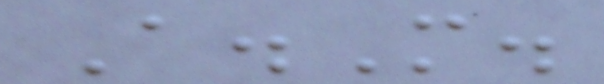A.M.
